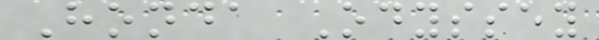Honda Odyssey
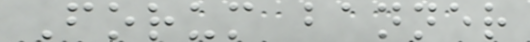Forum banner
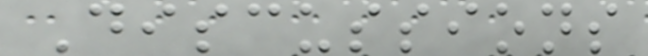Discussions
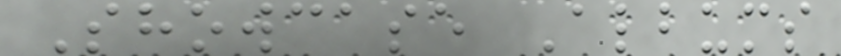Showcase Albums
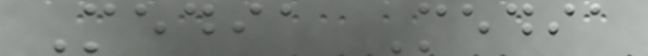Media Media
